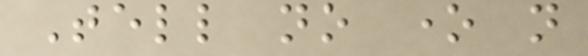Tell no one not
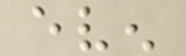even
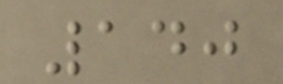140
